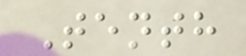Tenth
